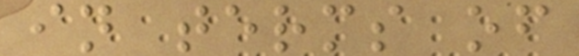in terms of
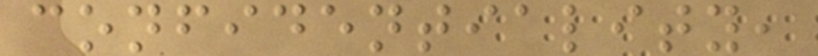confidentiality,
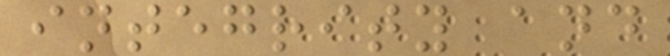integrity and
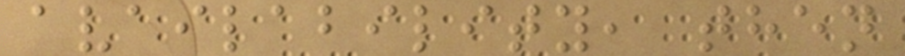availability, then
